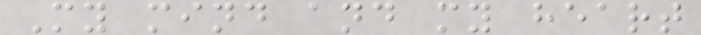My mind and my heart
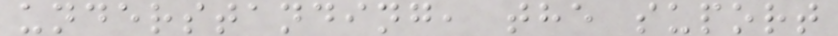understanding, the suport
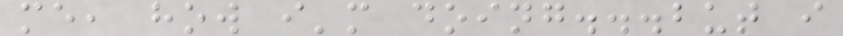me, how i'm doing...but i
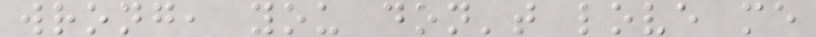wrong, you don't love me
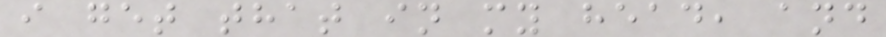i get that in my head, and
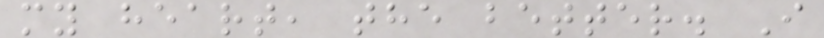my heart, the better. I
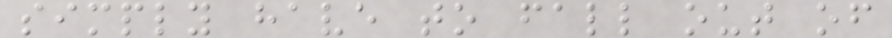simply have to fall out of
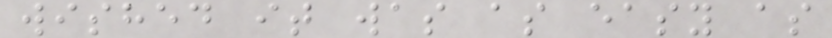wished it was as easy as
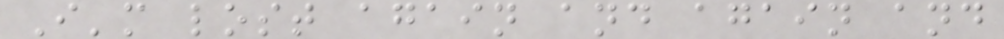I'm lost again and again and
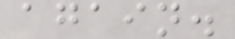again.
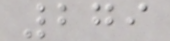279
